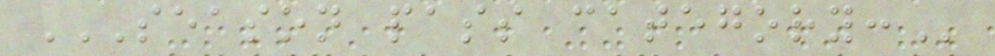SEASON PASS CATEGORY:
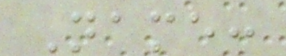Name:
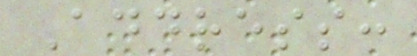Address:
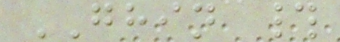GHIN #
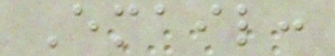Email:
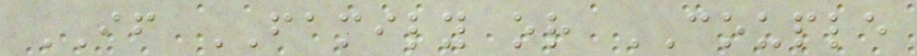IF FAMILY or COUPLE
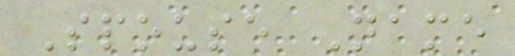Spouse Name
